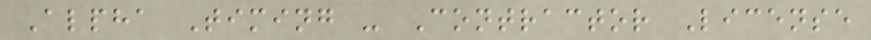Alpha Timing - Contractor License
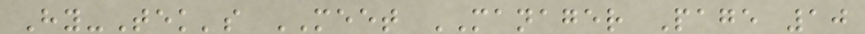Hy-Tek's MEET MANAGER Page 10
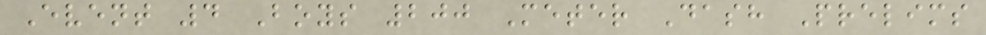Event 4 Boys 200 Meter Dash Prelims
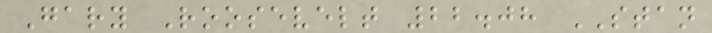Gary Roosevelt 22.08 STAN
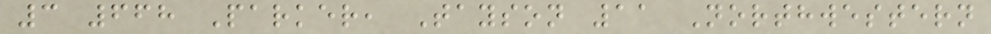3 668 Parker, Tayson 11 Northwestern
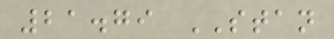21.79 STAN
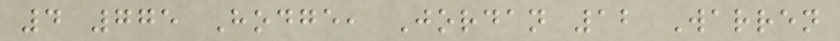4 775 Hodge, Jordan 12 Warren
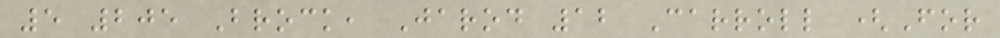5 205 Brock, Jarod 12 Carroll (For
